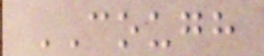COUGH
